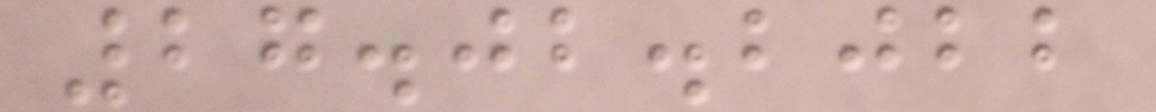27.02.2022
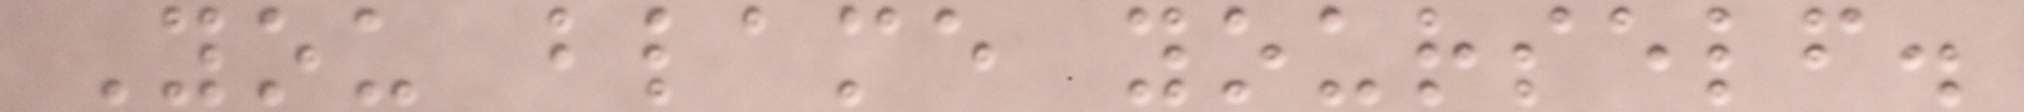You blame yourself.
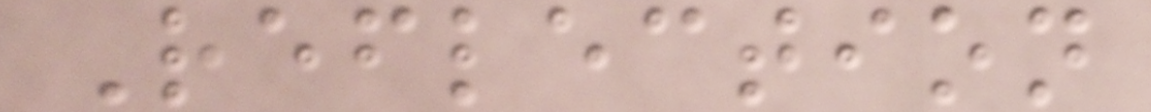Reflection
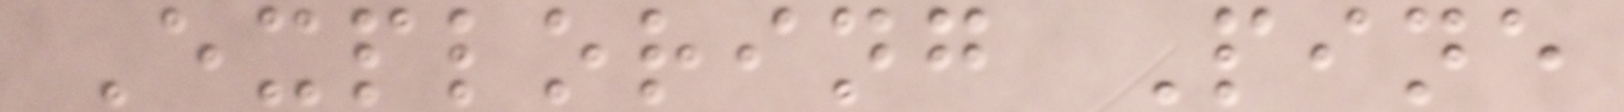Exploring Pine
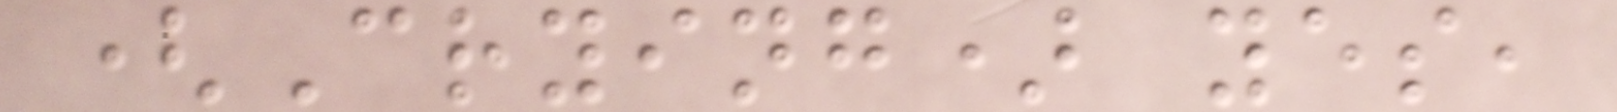(Crying) yes,
